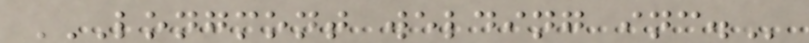LONGMONT WELDING INC.
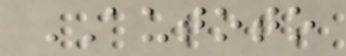AUTOTO
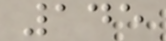145
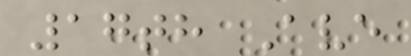17th Ave
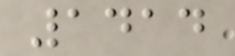1414
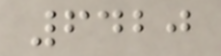6420
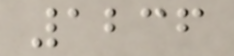1236
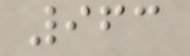963
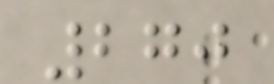270
